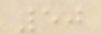50
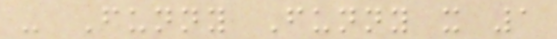- Funny Funny x 1
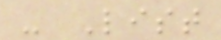- List
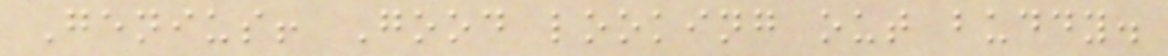Genius! Good looking out buddy.
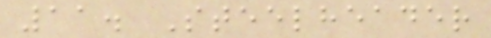11. Steelheader
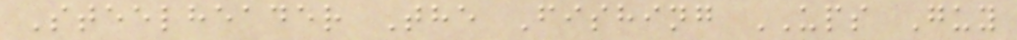Steelheader The Fishing UPS Guy
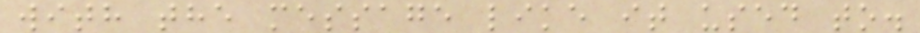with the message like it used to.
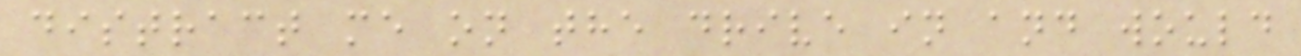distract me on the drive in and would
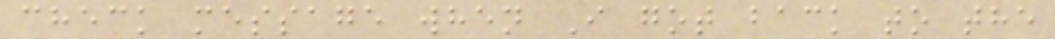check message when I got back to the
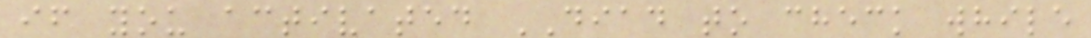if you activated DIAD to check while
